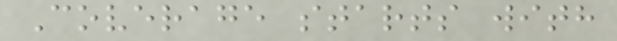Coverage starts with
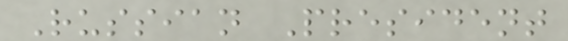Russian President
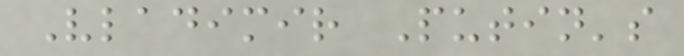Vladimir Putin's
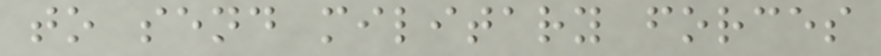to send military forces
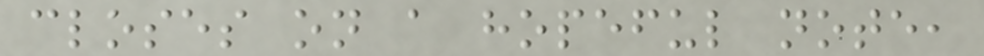closes on a hopeful note,
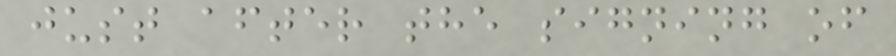just after the signing of
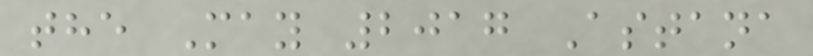the May 2017 Astana
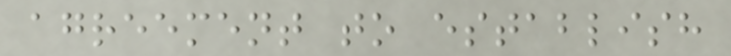agreement to establish
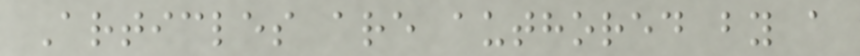Articles are authored by a
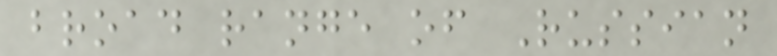broad range of Russian
